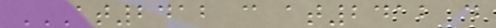AT2412 C AT2412 D
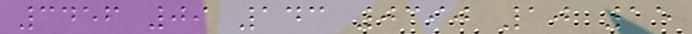3456 09 143 0390 10 15
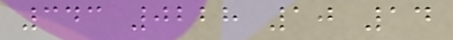343 0228 10 14
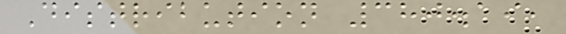Distribution 380.19,
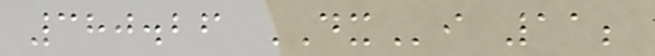380.26 DXi 11;
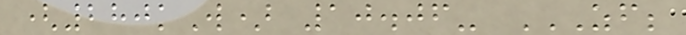(280kW) 10.06- ZF;
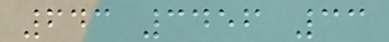643 3456 33
